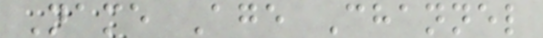Name Age Channel
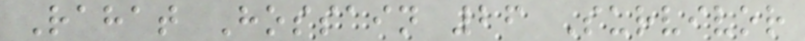Rahat Hossain 26 Survivor
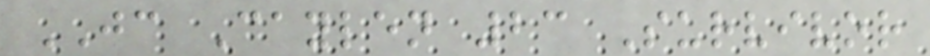JC Caylen 23 Survivor
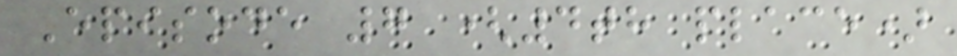Episode 7 (4th place)
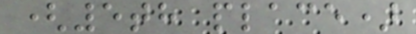(5th place)
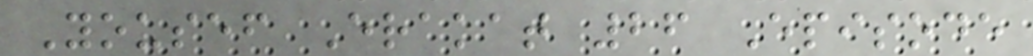Yousef Erakat 26 Episode
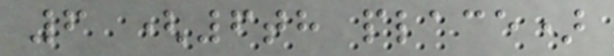6 (6th place)
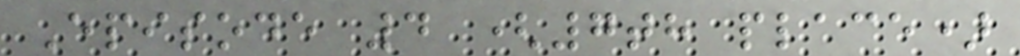Episode 4 (7th place)
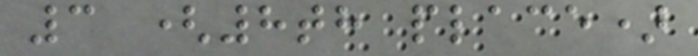3 (8th place)
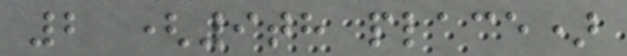2 (9th place)
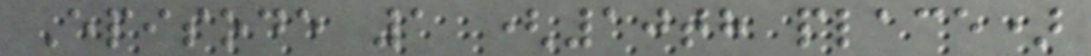Episode 1 (10th place)
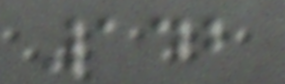142
